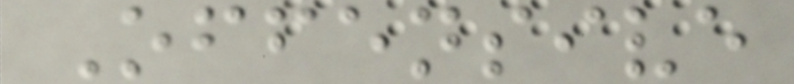Offensive
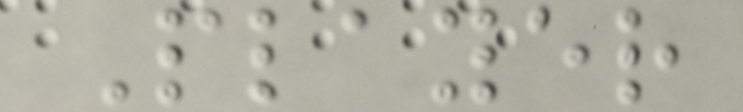Player
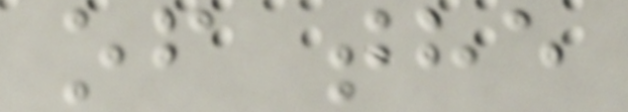of the
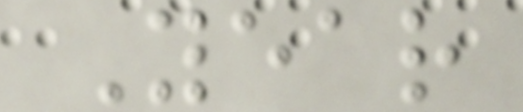Year
